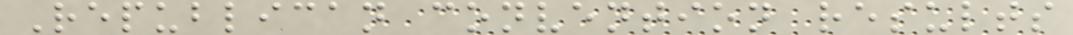Republican convention results
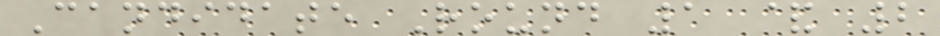Candidate Round 1 & 2
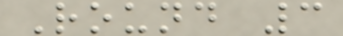Round 3
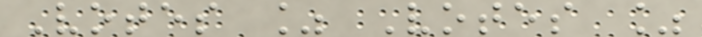Votes % Votes %
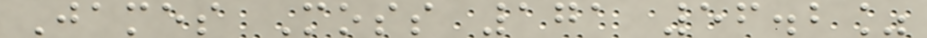James Moss 171 56.2%
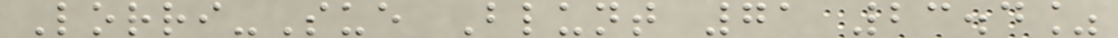Lorri-Sue Blunt 71 23.4%
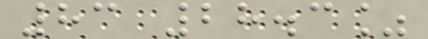83 28.3%
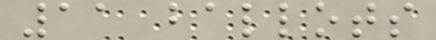11 ballots
